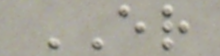ER
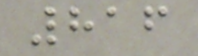816
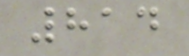814
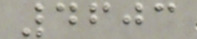4603
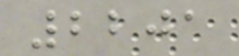2201
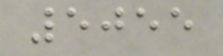5055
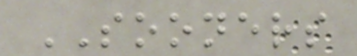SOONERS
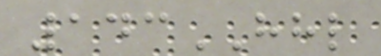143HHL
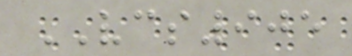VCS905
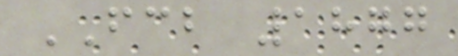FCB 1877
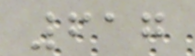617
